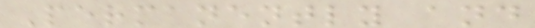Permanently and
